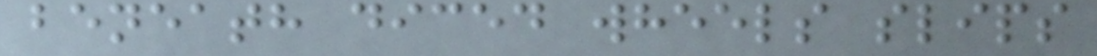beneath diced wheels slips
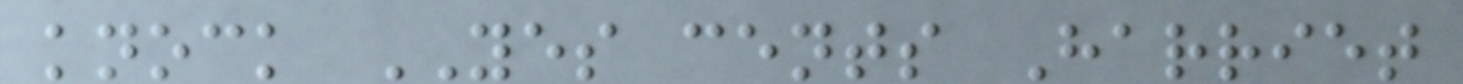knock YES cents Harriet
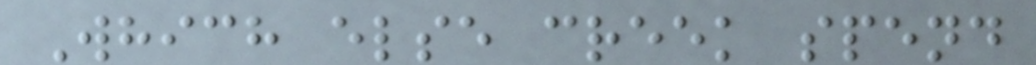Which else creek spend
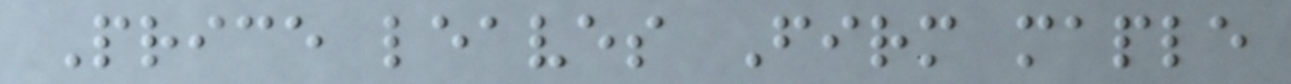Price leaves Firm maple
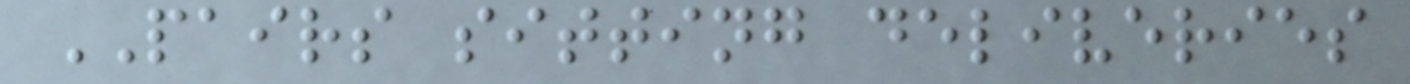PAIRS sitting deliveries
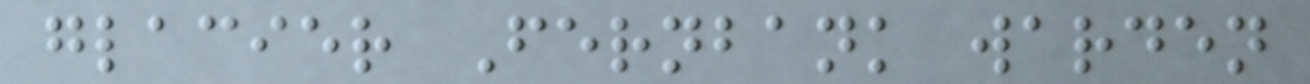glacier Fernbank warden
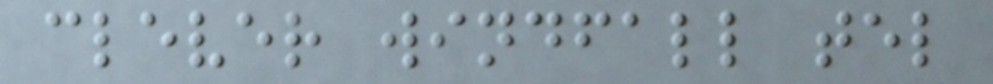clever windfall tel
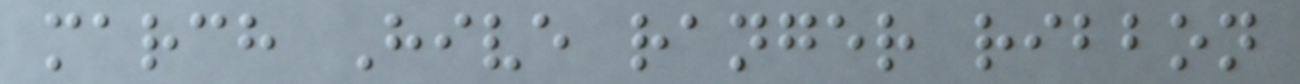march Hive ranger ribbon
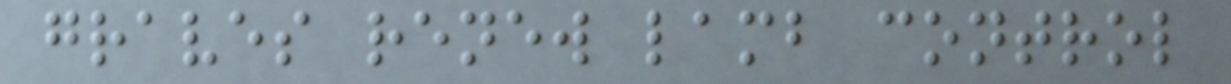graves renew lamb control
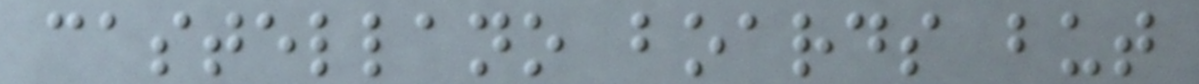castellano boards but
